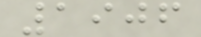1906
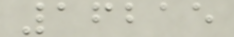16215
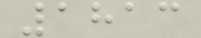1813
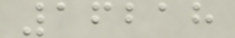16218
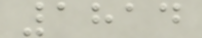1814
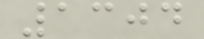1304
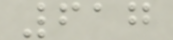617
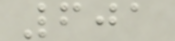601
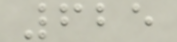625
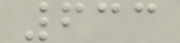633
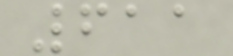611
